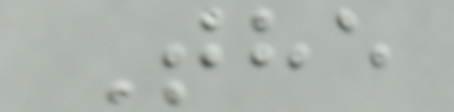The
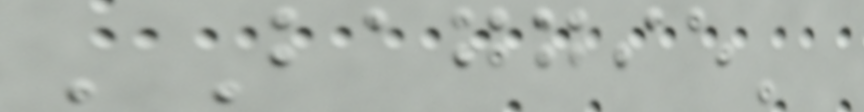'Baggie'
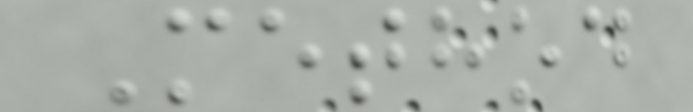Method
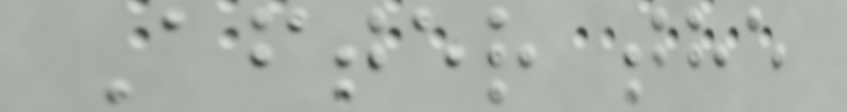After the
